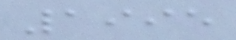1995
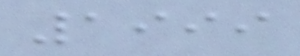1999
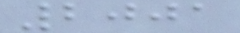2001
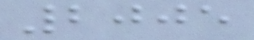2005
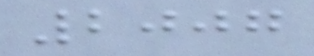2007
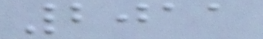2011
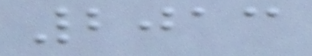2013
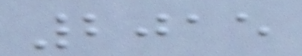2015
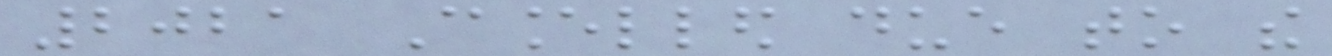2021 Cancelled due to the
